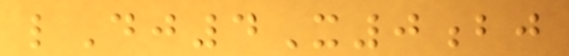lDj4X0bj
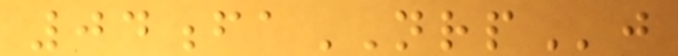04faNRPj
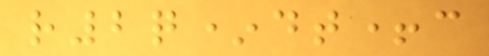r2q*dt+c
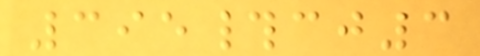395#cj3
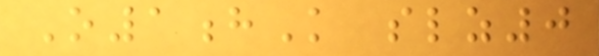O1hK slz0
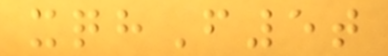xqhF5t
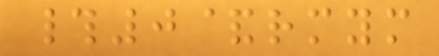#0&rmym
